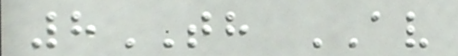8TH AV
